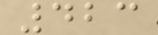423
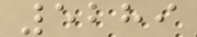5289
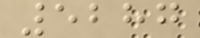5287
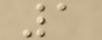1
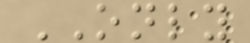ONLY
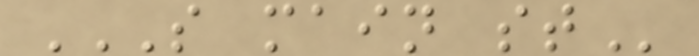S MAIN ST
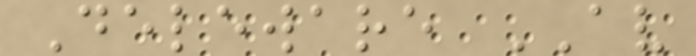Deleware AV
